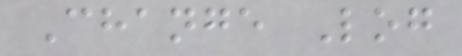Change Log
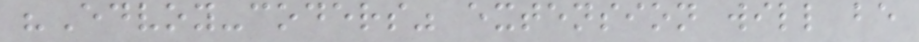"Edvoy-coders" extension will be
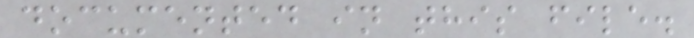documented in this file.
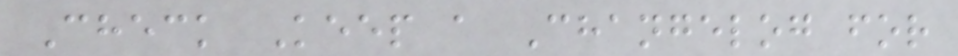Check Keep a Changelog for
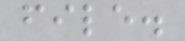file.
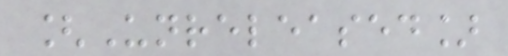[Unreleased]
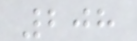208
